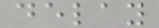delay
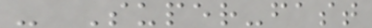- Super-fast
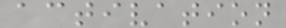activation
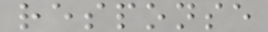response
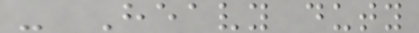- Heavy duty
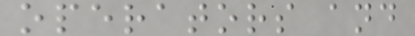operators and
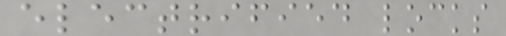electrified locks
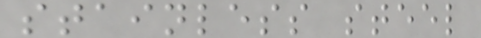stainless steel
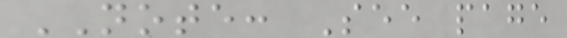NOTE: See page
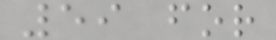59 for
